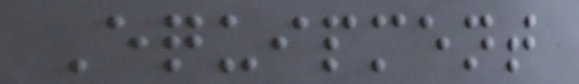Equipment
